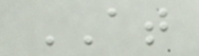AT
